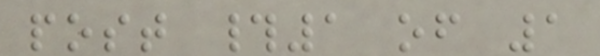post #1 of 1
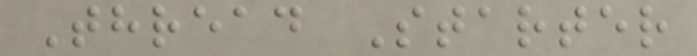Thread Starter
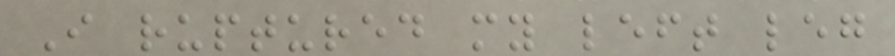I ruptured my left leg
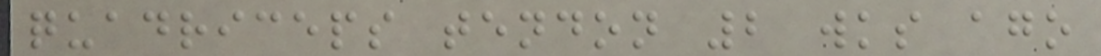quadriceps tendon 2 wks ago
